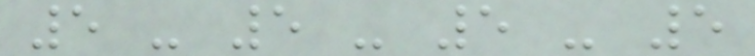5 - 5 - 5 - 5
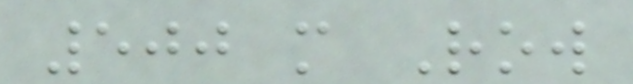500 m Row
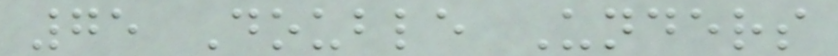75 Double Unders
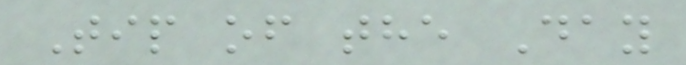Tip of the Day
